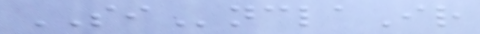SInclaIr
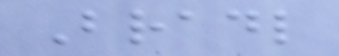Bradl
